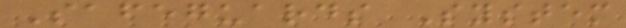Safeguards System
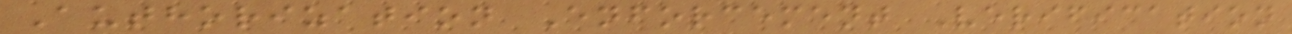Authorization Enforcement Verification
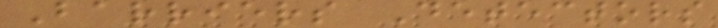Barriers Detectors
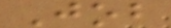Job
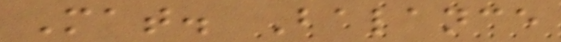Mat. Balance
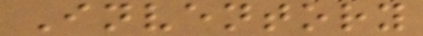Inventory
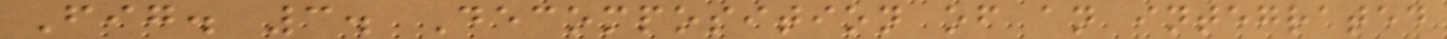Fig. 3. Decomposition of an integrated
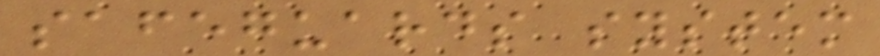safeguards system
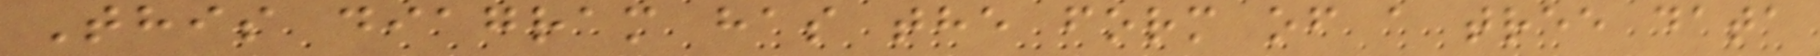This diagram has the form of a tree data
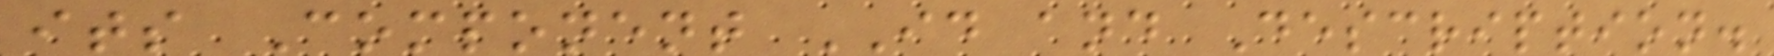its Component ID and Description.
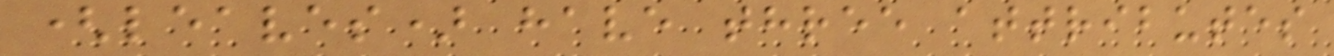(leaves) have three attributes
